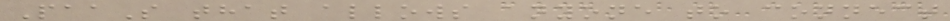PaaS that allows anyone to connect
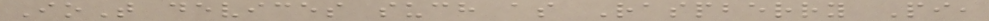IoT devices such as Raspberry Pi,
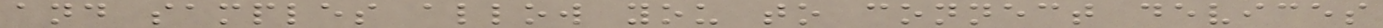and samples allow you to connect devices
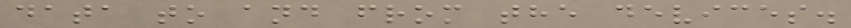data to and from the devices.
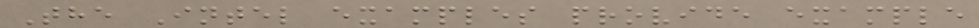The Intel examples provide example
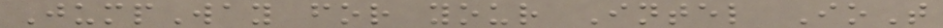JumpWay for your Intel IoT
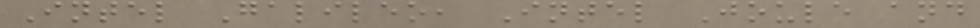Intel Galileo, Intel Joule and
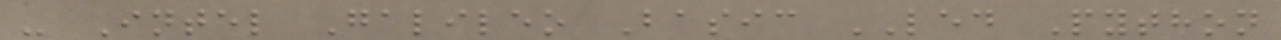- Intel Galileo Basic LED Python
